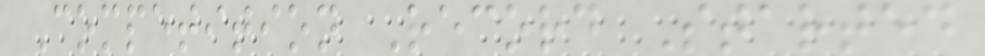Competition Record Started
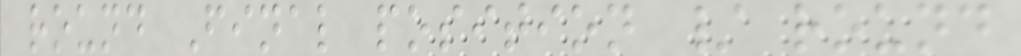round Final position / round
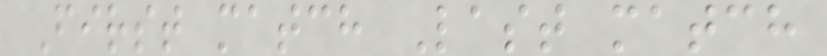First match Last match
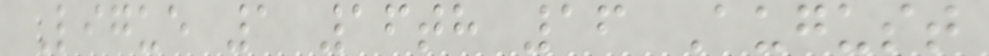Ligue 1 16th 16 August
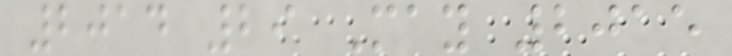2014 29 May 2015
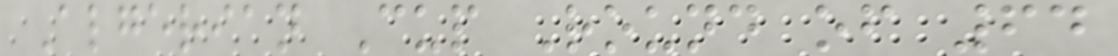Algerian Cup Round of 64
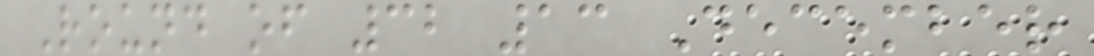Round of 32 13 December
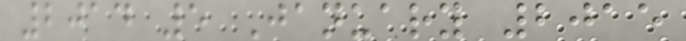2014 5 January 2015
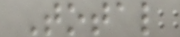Total
